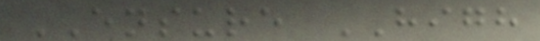ENSURE HIGH
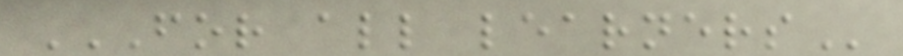FOR ALL LEARNERS
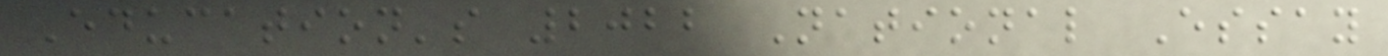Education's 2022 National Essay
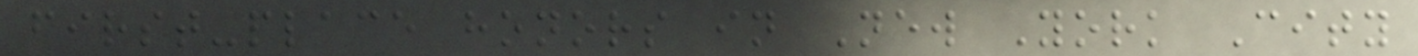first-place honors in New York City
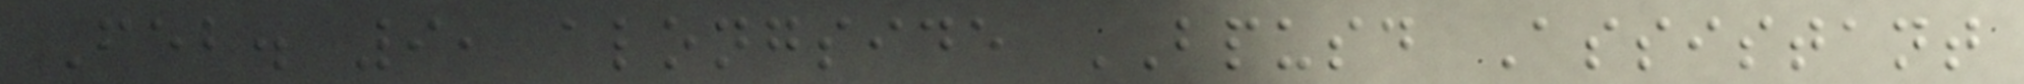Feb. 9, alongside BPUSD Assistant
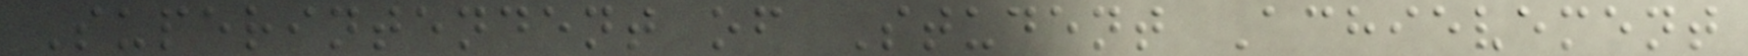Superintendent of Student Achievement
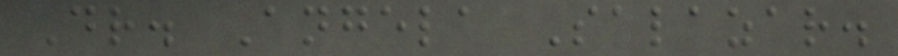Dr. Angela Salazar.
